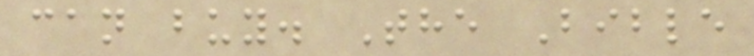can buy. The Bible
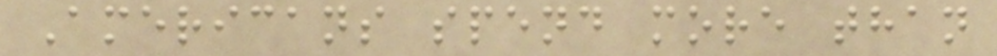Americans spend more than
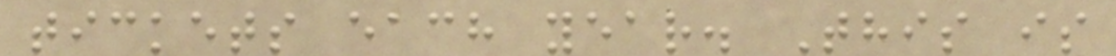tickets each year. This is
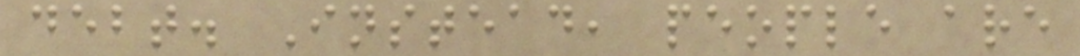debt. Instead, people are
